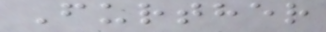Further
